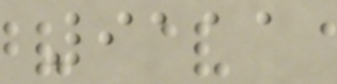9111
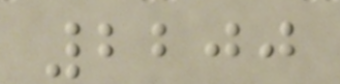2200
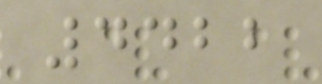4422
